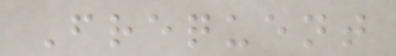Frequent
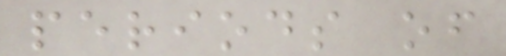periods of
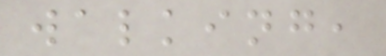walking,
